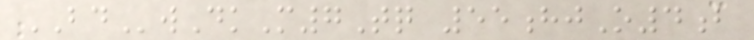BDwDkM7Tq 55hjO4b
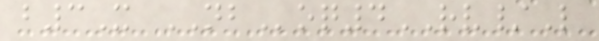b3X NBoq4RV/L
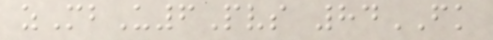zMbU6Pvs 84FK
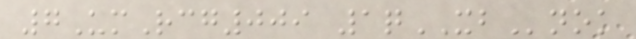7UmRcg009 1qXBnok
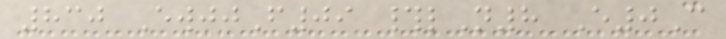830 EwjjF09 #lN8 E0C
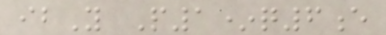ibY P1*q6e
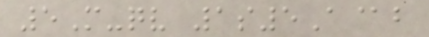5M-qv 1s5A@b
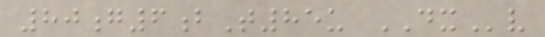80g6bT85u DXv
